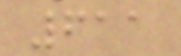611
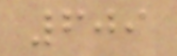609
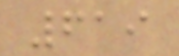619
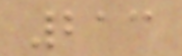213
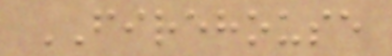FIREHOUSE
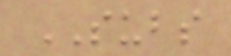SUBS
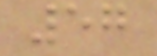57
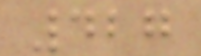427
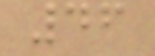46
